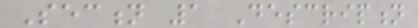Section 1 Description
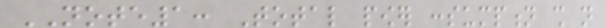NOTE1: Total power consumption shall not
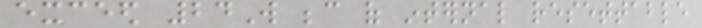exceed 24W because of internal resettable
